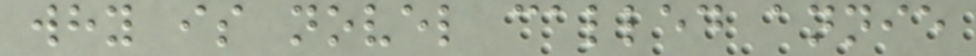why is novel called annie
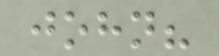john?
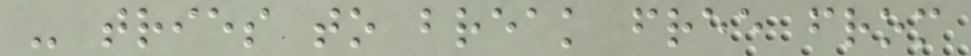- tries to break free from
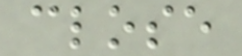close
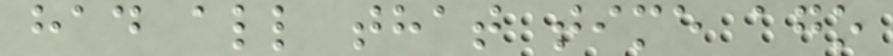had all that time ago
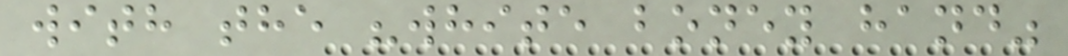with the "white boney hand"
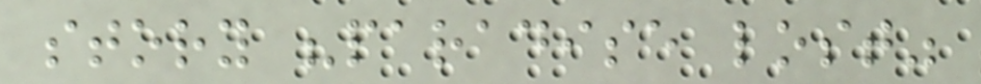story "paradise lost"
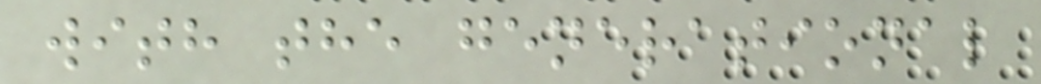with the generational
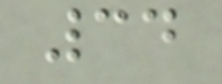34
